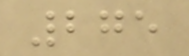275
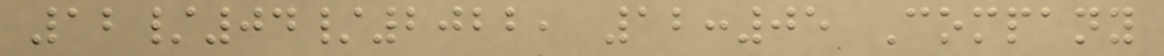12/04/2022, 12:05 Company
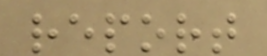report
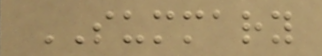SUMMARY
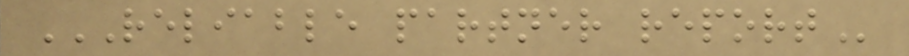RELIABLE PARTNER REPORT
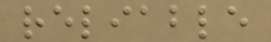reliable
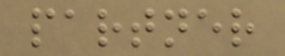partner
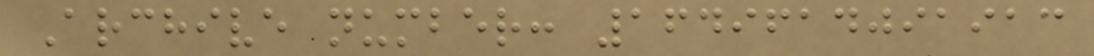Archive number: 1649614091913
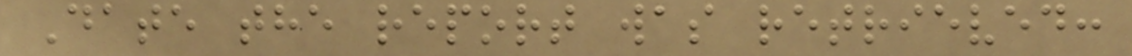Date the report was retrieved:
